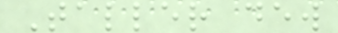Taller dew
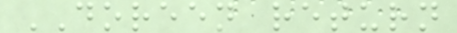DOREEN return
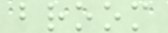broom
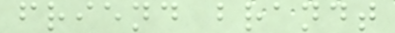friend brandt
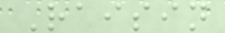Raisin
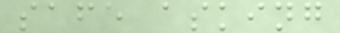safe asking
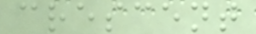crescent
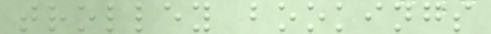trolley bookings
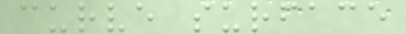curve surface
